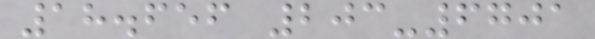18.656 203-6701
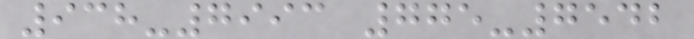938-7993 775-7542
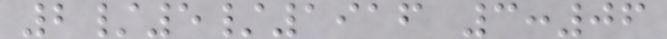2/5/1916 3:06
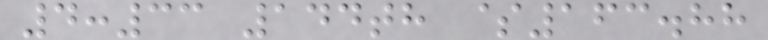4:33 144th $163.88
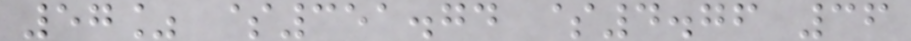57% $351.74 $4.76 36
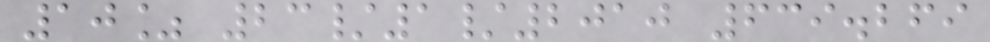10% 23/1/2010 639.269
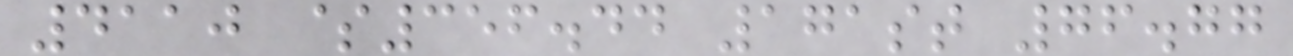4110 $356.44 171st 76.77
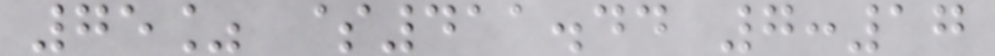75% $411.44 7:17
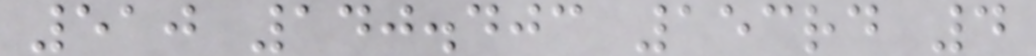510 140.403 153rd 4
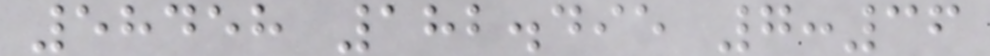58458 182.495 7:36
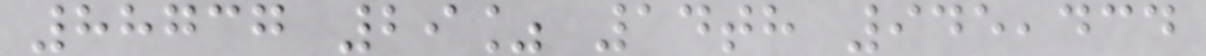88737 29% 14th 945,434
